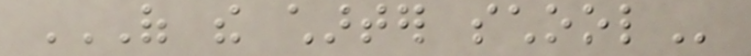OF THE CHARTER SCHOOL
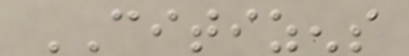CITIZENS
